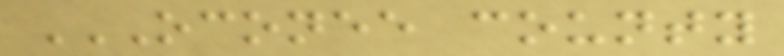OCONEE COUNTY
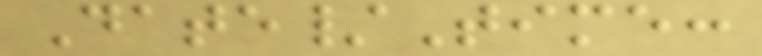Date/Time:
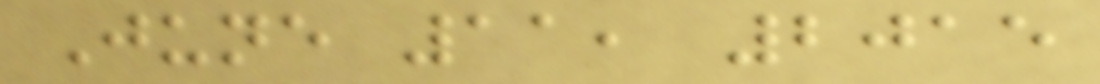June 11, 2015
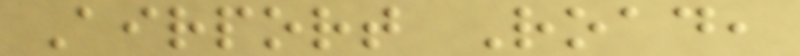Airport Road,
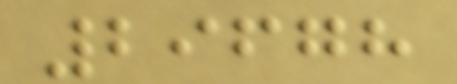29678
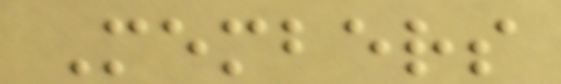Members
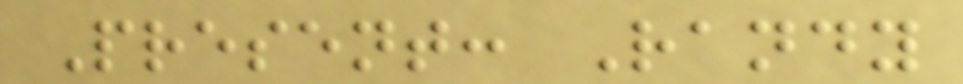Present: Randy
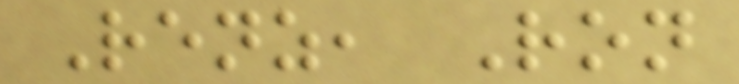Renz, Ron
